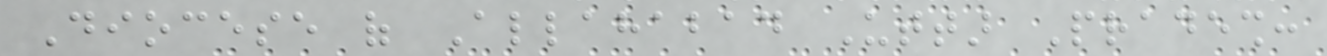Diocese of Allahabad Uttar Pradesh:
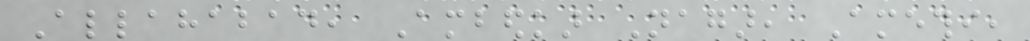Allahabad, Ambedkar Nagar, Amethi,
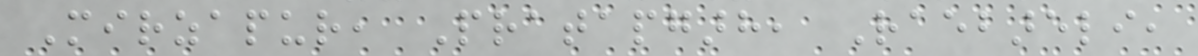Mirzapur, Pratapgarh, Raebareli,
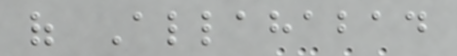of Allahabad
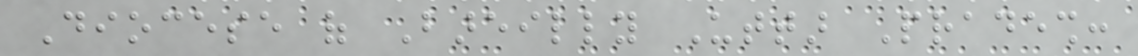Diocese of Bareilly Uttar Pradesh:
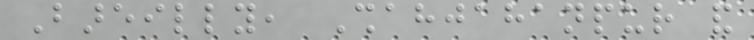Bareilly, Shahjahanpur and
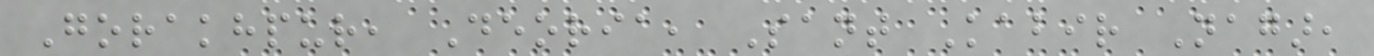Gorakhpur, Deoria, Sant Kabir Nagar,
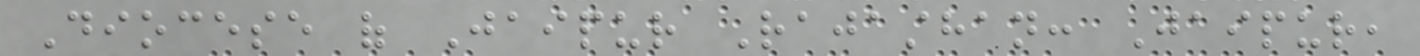Diocese of Jaipur Rajasthan: Jaipur,
